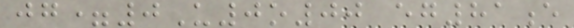jg=0U0o00 eg81e
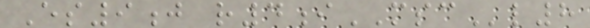Es9j r4iMSCl8
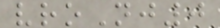vroNj0
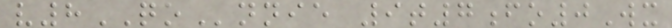v8QOnnie 9t7fo0Wx
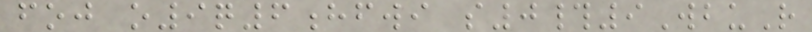foj o9q6hfwi s0#9WbuR
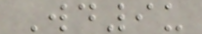Wd9u
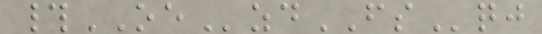#OEzdFSqj
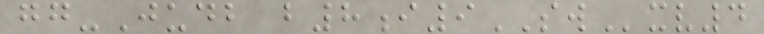gg-Judb b8i9SWxv4
